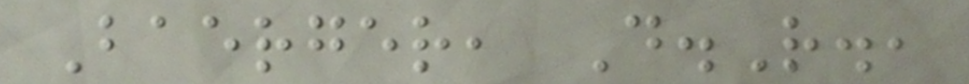Baerger, D.R.,
